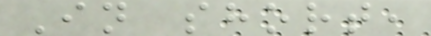In short,
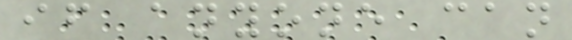if anyone can
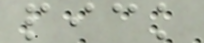pick
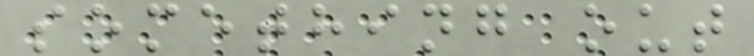something out
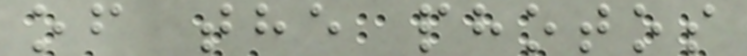of the photos
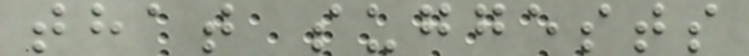that suggests
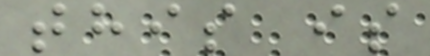this is
